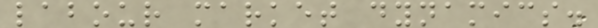labour market dynamics.
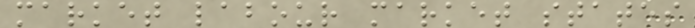market labour market states
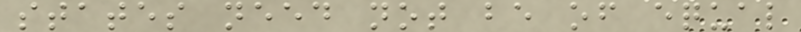states need not be of equal
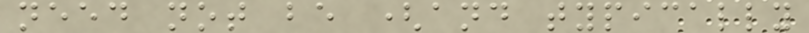need not be (and typically
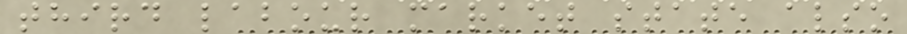third labour market state also
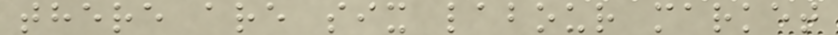there are six labour market
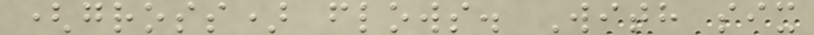(gross) flows. With six
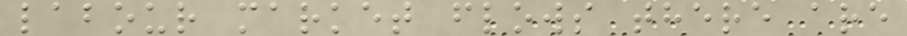labour market flows there are
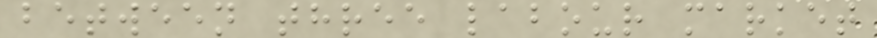between three labour market
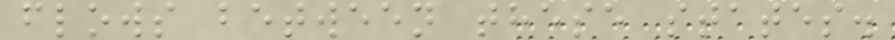flows between these states.
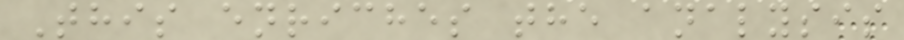This enriches the analysis
